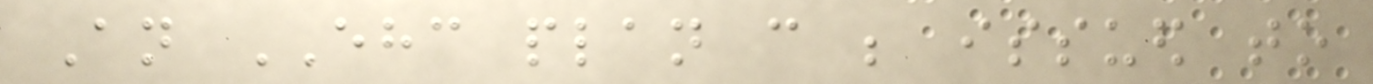An EHC plan can be issued to
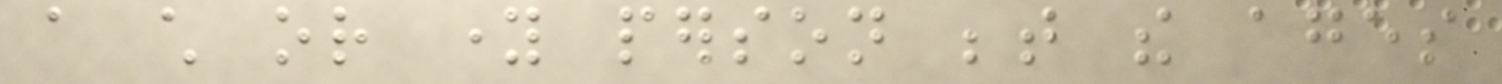a child or young person between the ages
